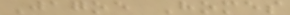Jagoe Homes
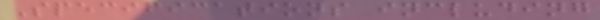Specifications including
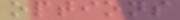options
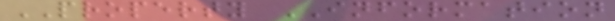PROPERTY INFORMATION
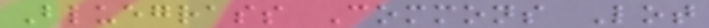Bluegrass Commons Lot
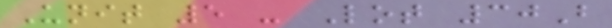Unit 5 - Lot 30B
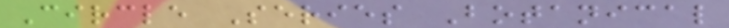Circle Series Botanical
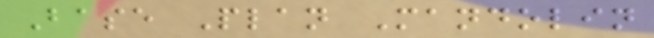Base Plan Mandolin
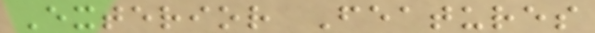Exterior Features
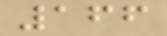166
